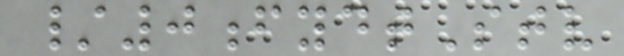/0fydtStv
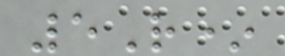5R*
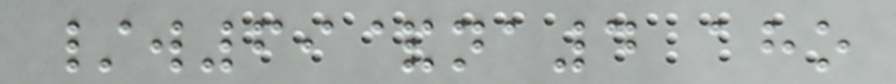/w69&na4 aho
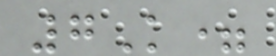7K=
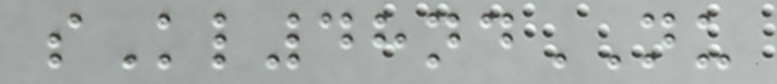sKl48ndNU
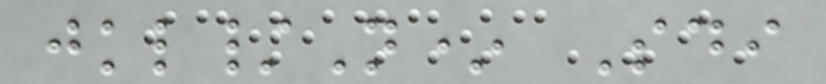jkl/N* Sdi
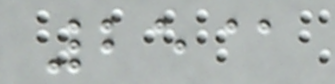25@
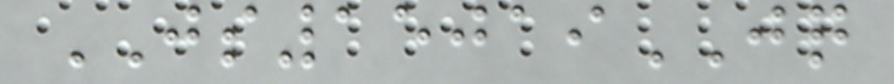JS15019JQ
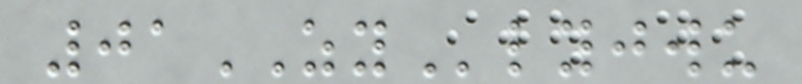01ZYlyjwu
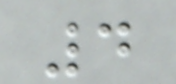4
